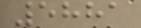5881
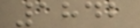1842
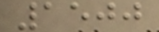1500
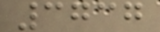3737
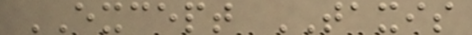EXCEPT TAXIS
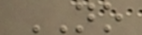NO
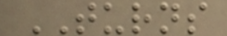TURNS
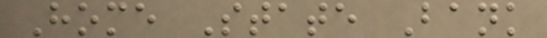Home State Bank
